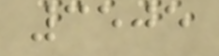3505
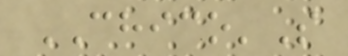CHICO'S
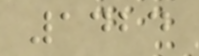1424
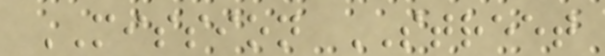MISSION STREET
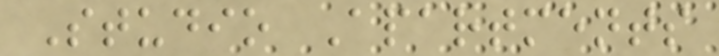Studio Apartments
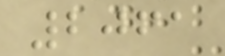2061
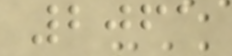2061
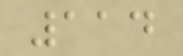114
